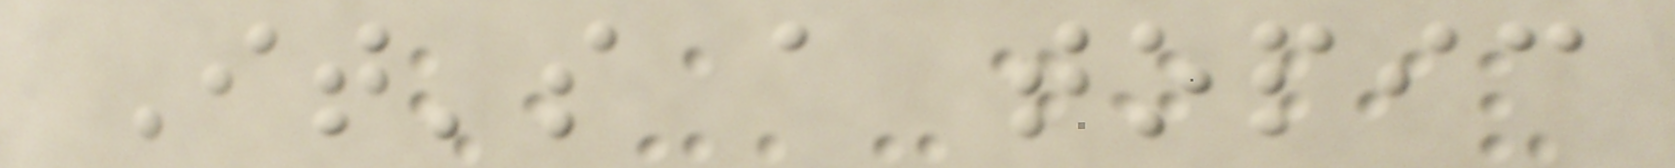It's a topic
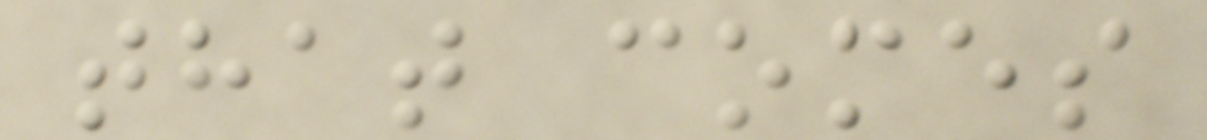that comes
